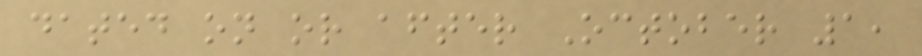dated on or after October 1,
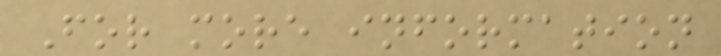For more information
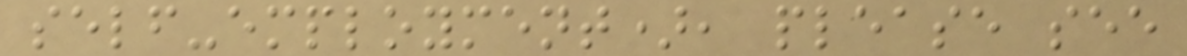self-employment), please see
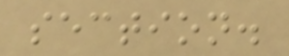section.
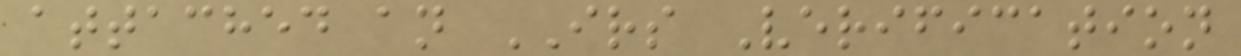attached an IRS Verification
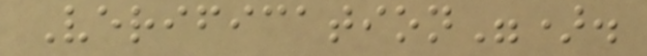Verification").
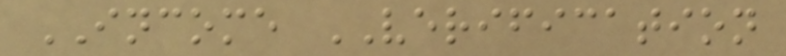INCOME VERIFICATION
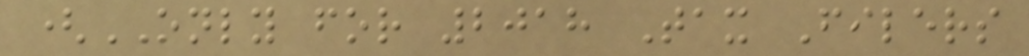(ONLY for 2018 Tax Filers
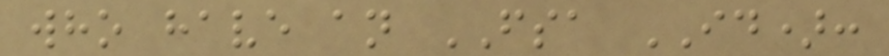who have an FSA ID):
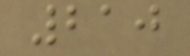210
